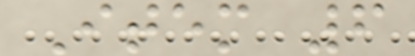Item 6
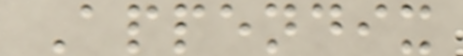Appendix
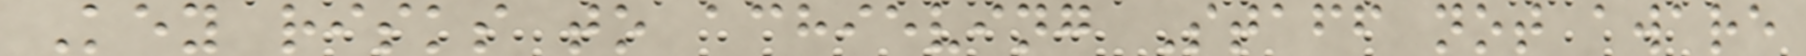Key risks to achieving Staff not aware
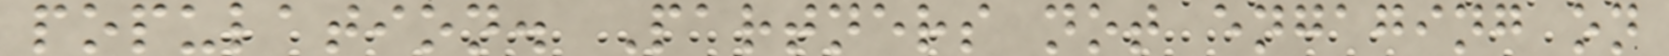population. Partners not engaging on
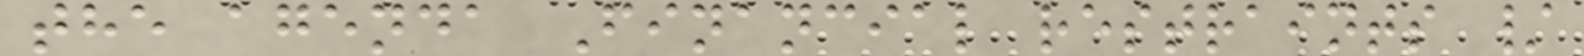the agenda Financial restraints /
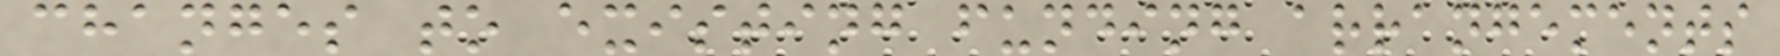changes to existing funding arrangements
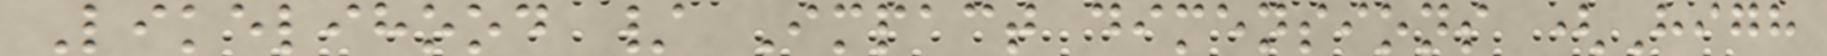Likelihood / Impact dimensions (High
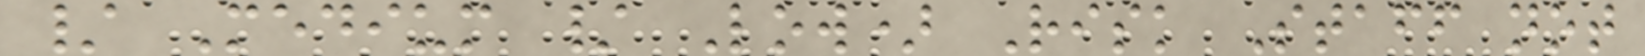/ Medium / Low) Risk Staff not
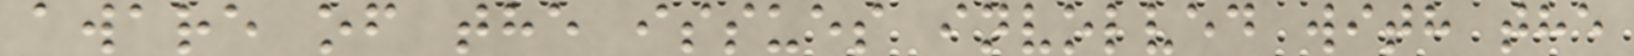aware of the issues involved with the
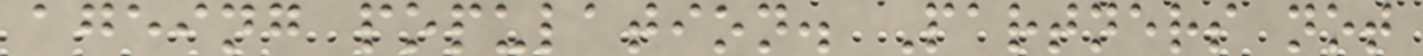ageing population. Partners not
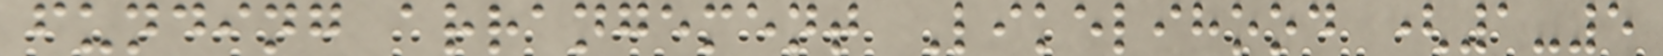funding arrangement Likelihood (1-5
